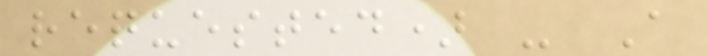requested) - A
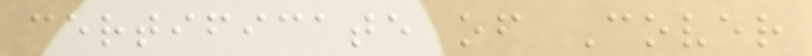certificate of Cover
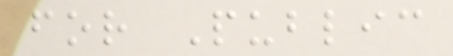for Public
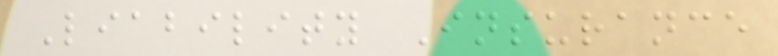Liability Insurance
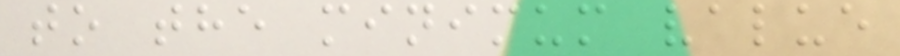to the minimum value
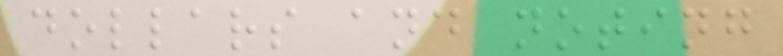dollars and noting
